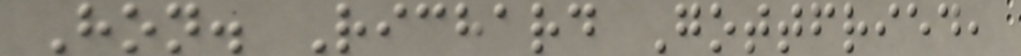Hon. Richard Gottfried,
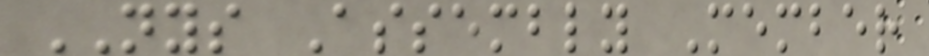NYS Assembly Member
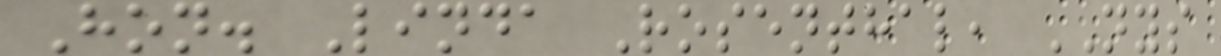Hon. Linda Rosenthal, NYS
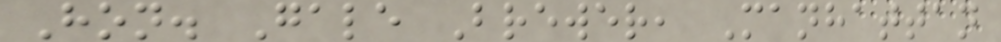Hon. Gale Brewer, Manhattan
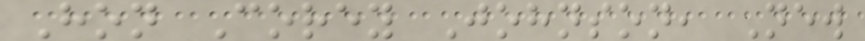Hon Corey Johnson, New
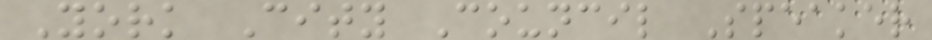York City Council Speaker
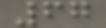67
